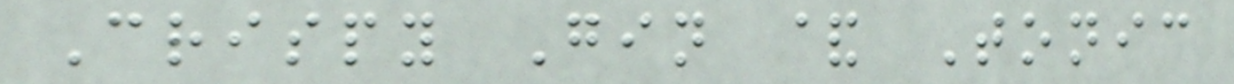Crispy Gin & Tonic
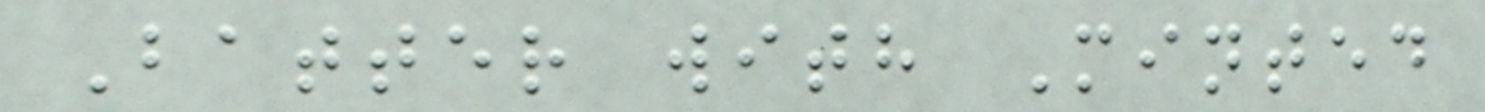Batter with Minted
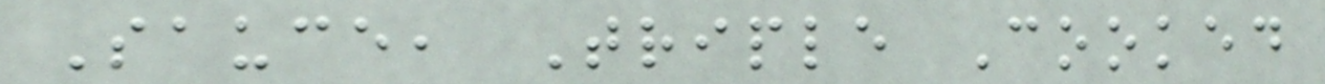Sauce, Triple Cooked
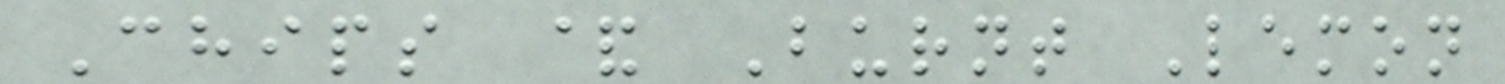Chips & Burnt Lemon
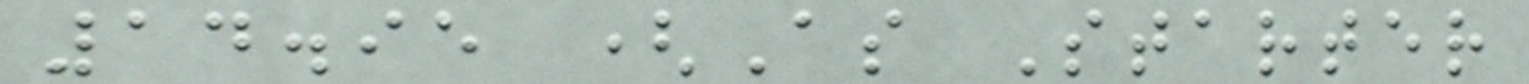14.95 (As Starter
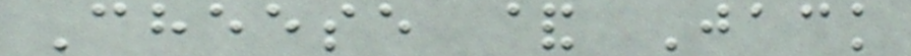Cheese & Jack
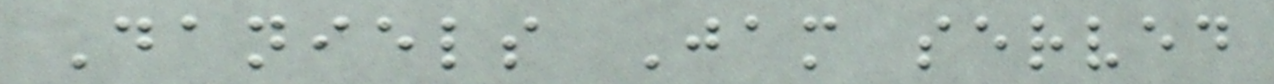Daniels Jam served
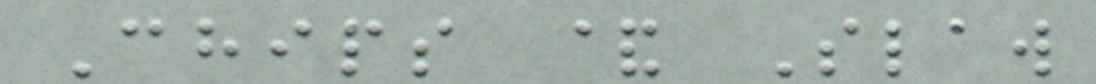Chips & Slaw
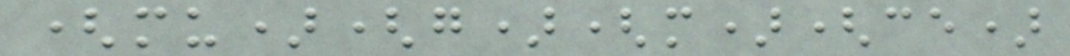(mu)(g)(m)(ce)
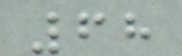68
